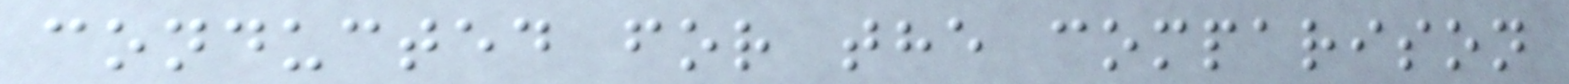conducted for the comparison
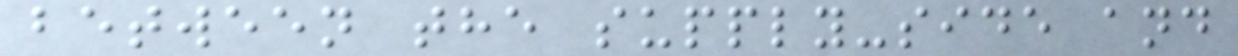between the supply-side and
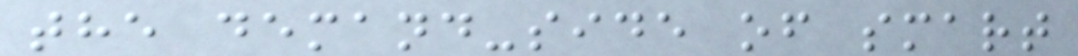the demand-side of smart
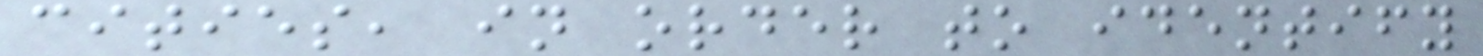cities, in order to identify
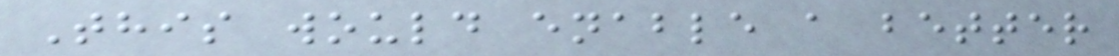This would enable a better
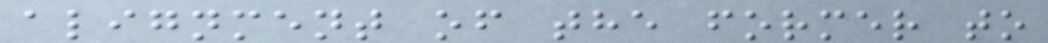alignment of the former to
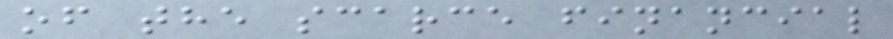of the scarce financial
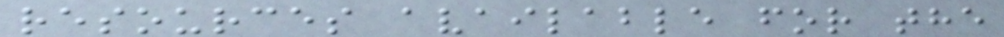resources available for the
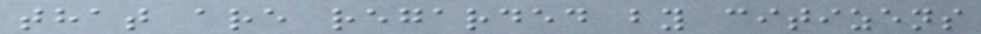that are regarded by citizens
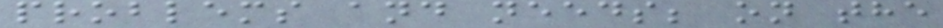problems and needs; on the
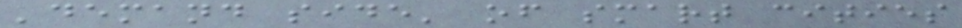'demand side' of smart cities
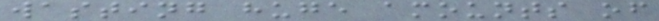wasting huge amounts of
